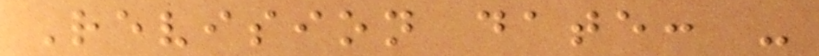Revision date: -
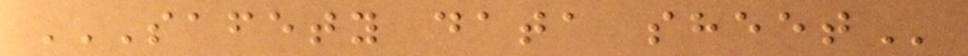SAFETY DATA SHEET
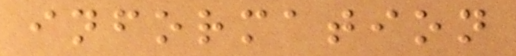information
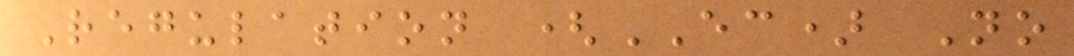Regulation (EC) No
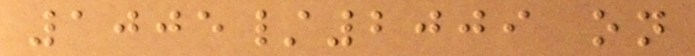1005/2009 on
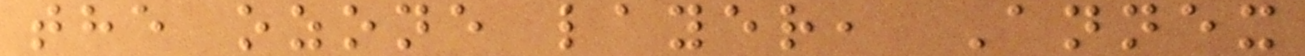the ozone layer, Annex
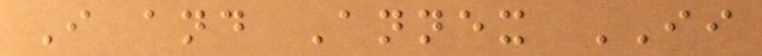I and Annex II
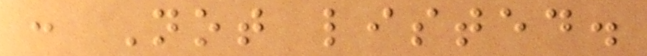: Not listed.
